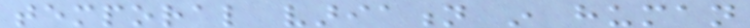temporal variation in human
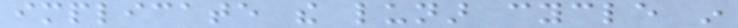implicate the lunar cycle in
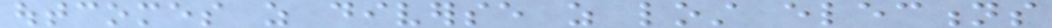outcomes as diverse as lost elections
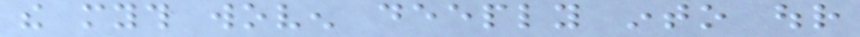the myth woven deeply into our
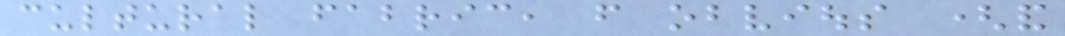cultural fabric, from obvious (and
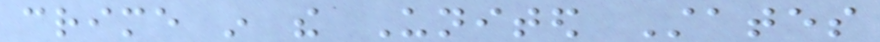crime in the United States
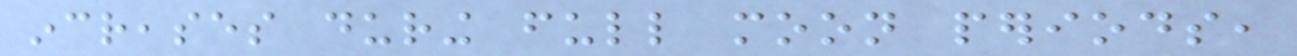increases during full moon periods,
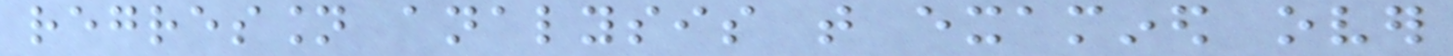regression analysis that examined over
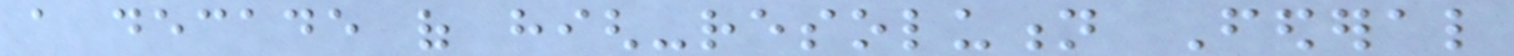a decade of high-resolution Federal
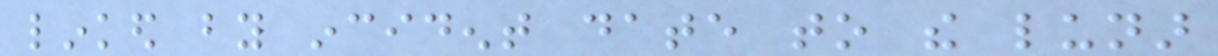linked by incident date to the lunar
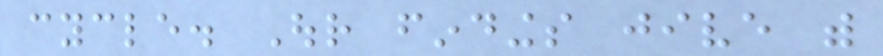cycle. Our findings jive with
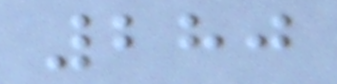280
